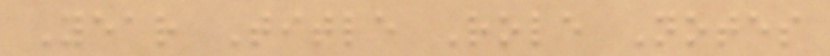Year Title Role Notes
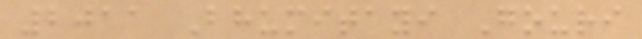2011 Bhumitayi Gouri
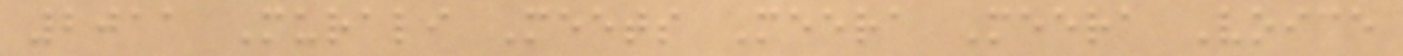2011 Murali Meets Meera Meera Voice
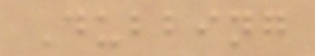Dubbing
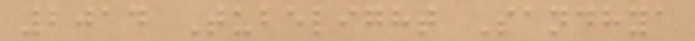2014 Tubelight Sandhya
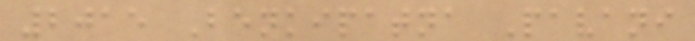2015 Benkipatna Pavani
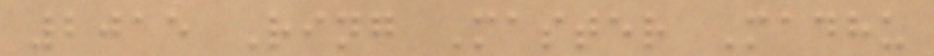2015 Ring Master Madhu
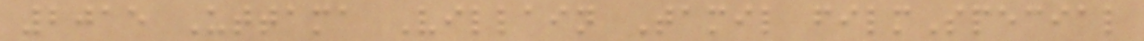2015 Uttama Villain Tamil filmSpecial
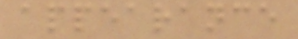appearance
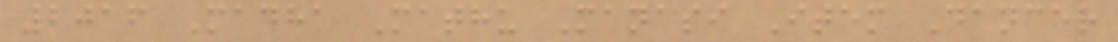2016 Madha Mathu Manasi Item Dancer
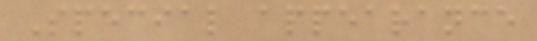Special appearance
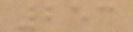253
